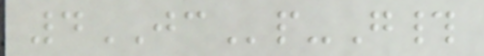4JCp-G#
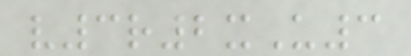v3r2xU3
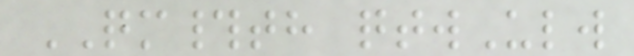QM#th qtwUlw
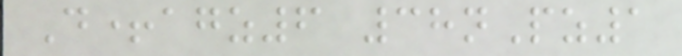D+agz6 38nPz1
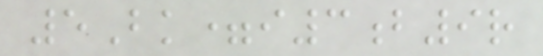5Bk=i3b9r
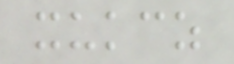xukcz
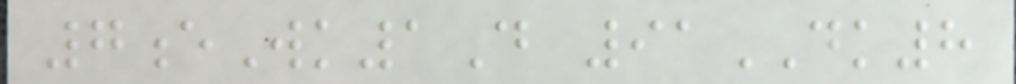7eWk1D 91DK8
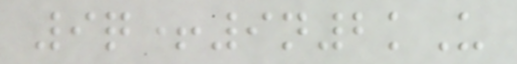9q+9n2kU
